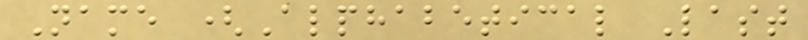Name (Alphabetical Last
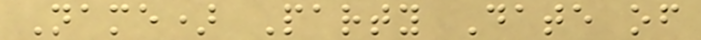Name) Party Date of
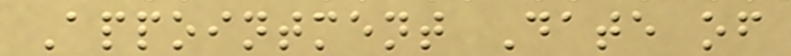Appointment Date of
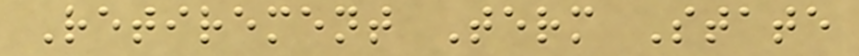Retirement Term State
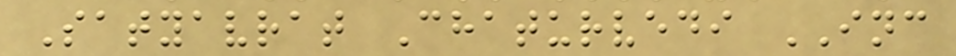Satyavrat Chaturvedi INC
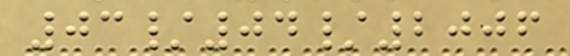03/04/2006
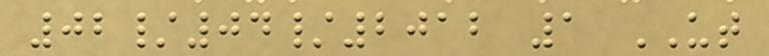02/04/2012 1 UT
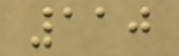110
